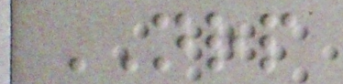NRP
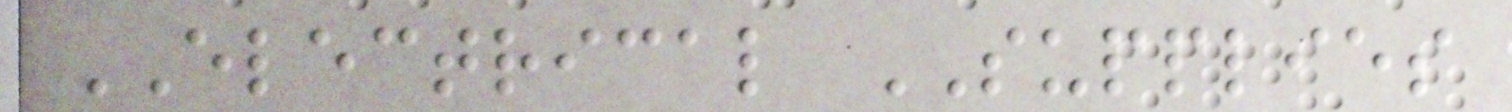ELECTRICAL SUPPLIES
